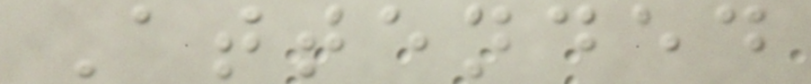Attended
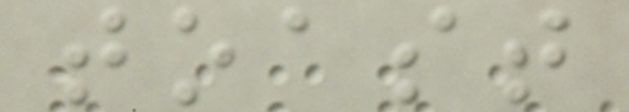toast
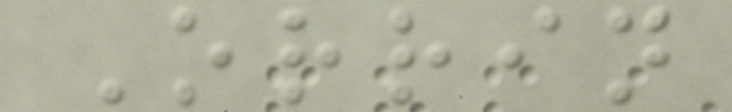Orrin
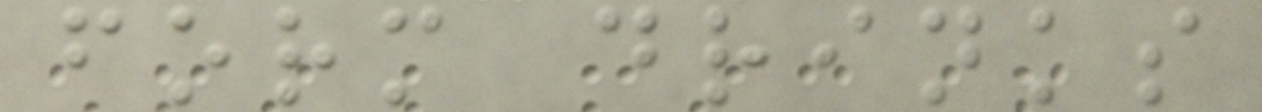form drinks
